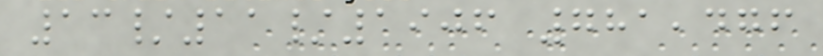13/11/1906 781,476
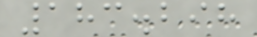183.298
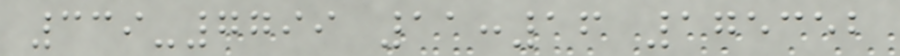339-7799 11:16 175352
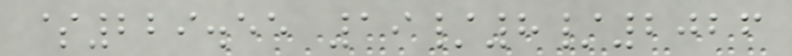$229.55 19/8/2026
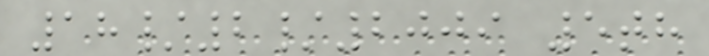18/2/2009 5th
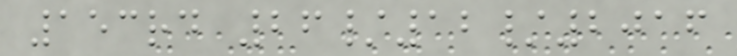153rd 26/12/2016
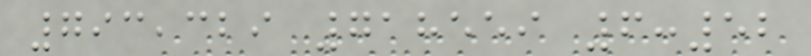793,329 718559 6:52
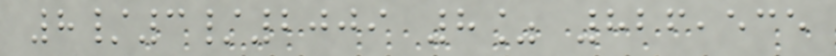8/3/2009 8% 826,535
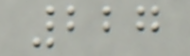227
